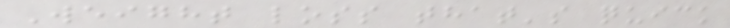Weight loss that's quick
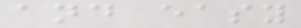and easy
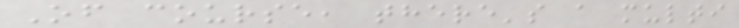Of course, there's a multi
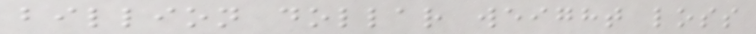billion dollar weight loss
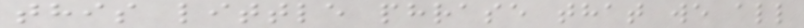this little phrase that we all
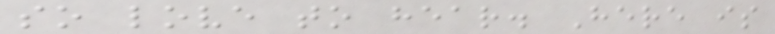so love to hear. Here is
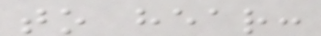to hear:
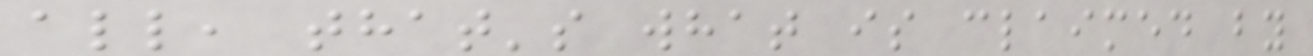all, that's what is claimed by
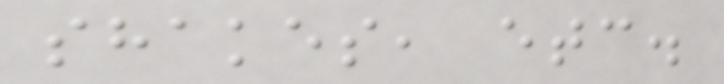shakes, etc.
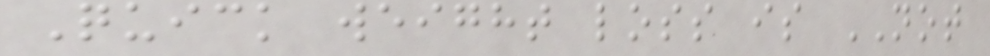Quick weight loss is NOT
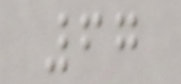67
